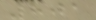801
